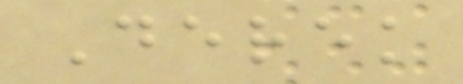Derek
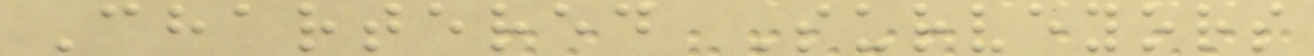Chartered Surveyors
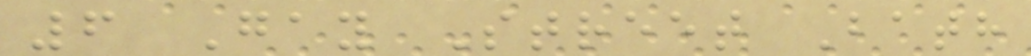6 Gay Street Bath
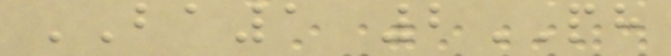BA1 2PH
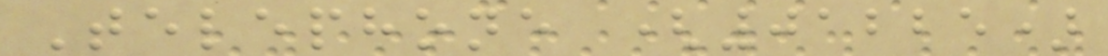Telephone (01225)
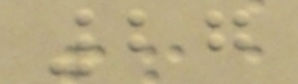27
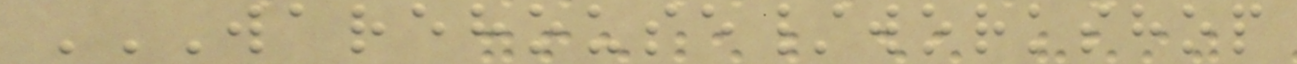WAREHOUSE/WORKSHOP
